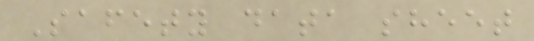Safety data sheet
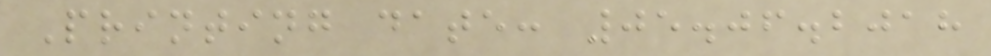Printing date: 05.06.2018
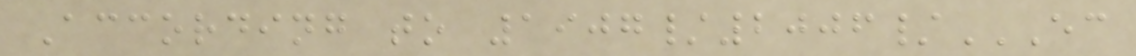According to 1907/2006/EC
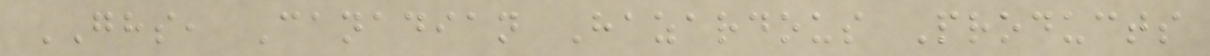GHS, Canadian Hazardous Products
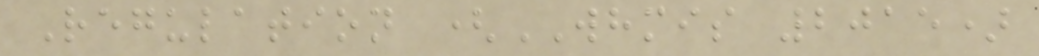Regulation (WHMIS 2015)
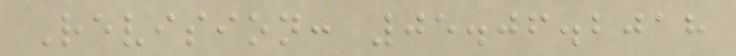Revision: 05.06.2018
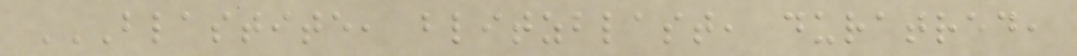BLASTITE, BLITZBLAST, DURATRED,
